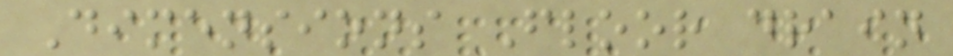Dimensions Floor drain
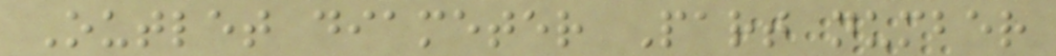Outlet diameter Part number
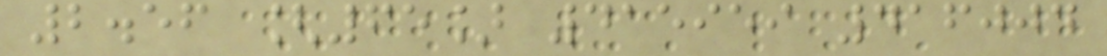2.56 [65] 415959 416004
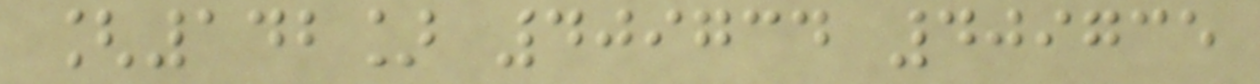[142] 409734 409735
